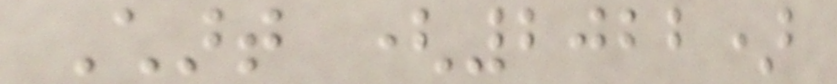Chart (2022)
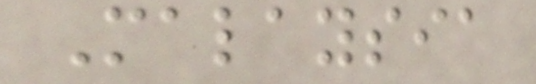Malaysia
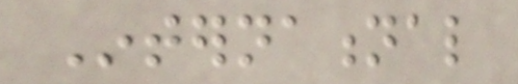International
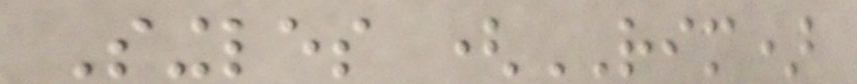Singles (RIM)
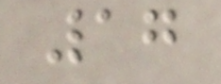17
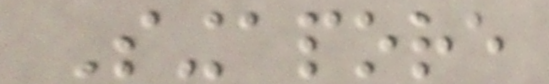Singapore
